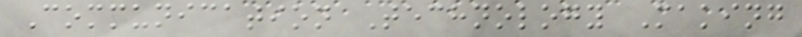Communication Technology Making
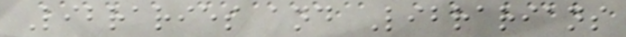Libraries and Librarians
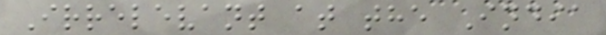Irrelevant at the India
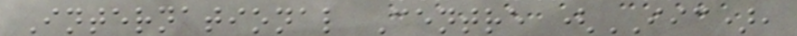International Centre (IIC),
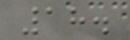18.
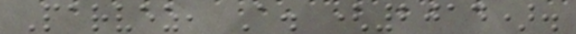Parvez, A. (2014).
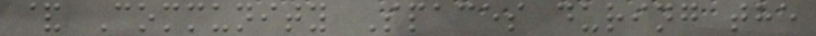& Community Spaces during the
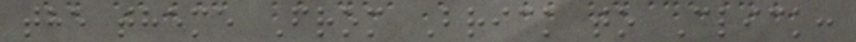the theme From Brick to Click:
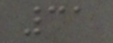31
